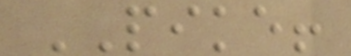PIKE!
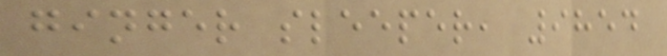ginger sleeper, 9854
